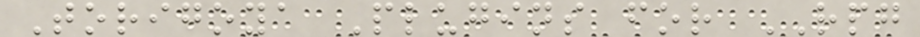Torigoya Plugins for RPG
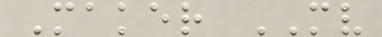Maker MV
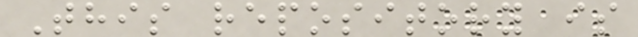This repository is
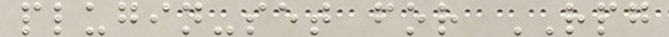plugin-set for RPG
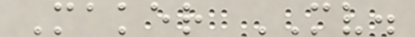Maker MV.
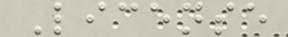License
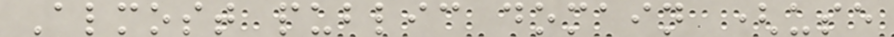Almost public domain (use
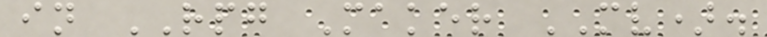in RPG Maker MV).
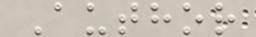Author
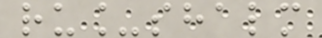ru_shalm
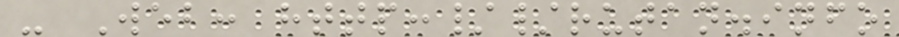- Web: http://rutan.info
